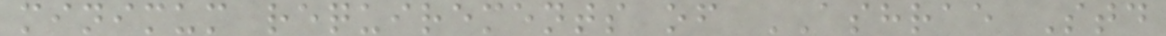minimum requirements of ASHRAE Std
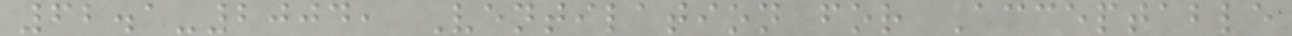62.1-2004, Ventilation for Acceptable
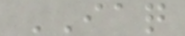IAQ
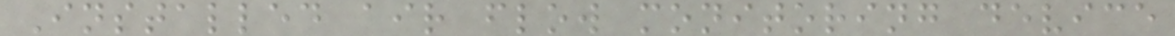Installed air flow monitoring device
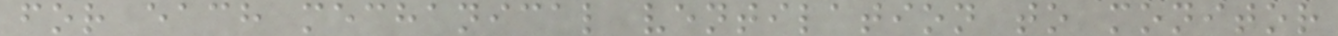for each mechanical ventilation to monitor
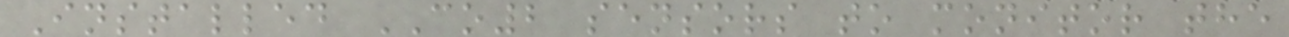Installed CO2 sensors to monitor the
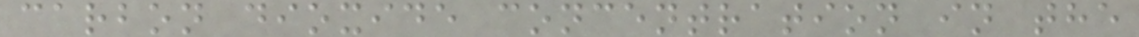carbon dioxide concentration in the
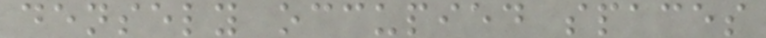densely occupied spaces
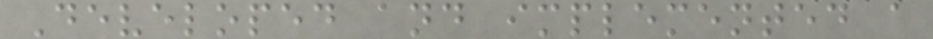Developed and implemented a
